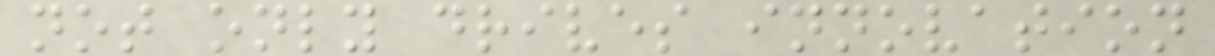not only drives innovation
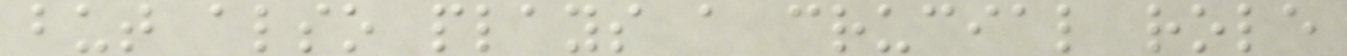but also plays a crucial role
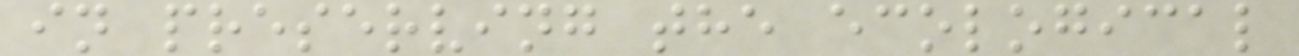in preserving the ecological
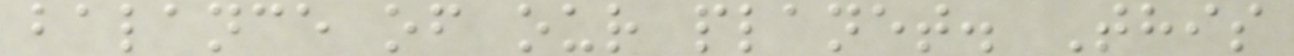balance of our planet. This
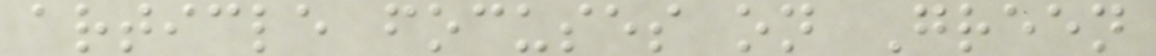article focuses on Green
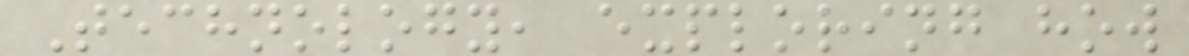Technology, exploring how
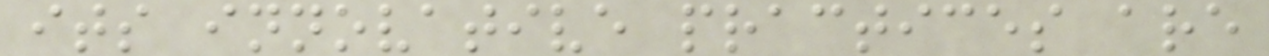its innovative practices are
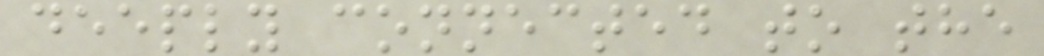deeply connected to the
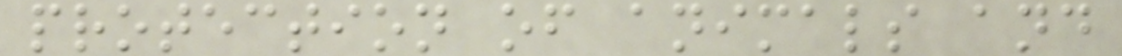protection of animals and
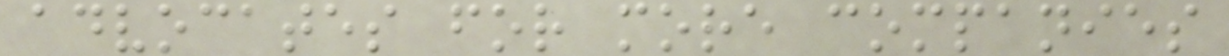advocates for more companies
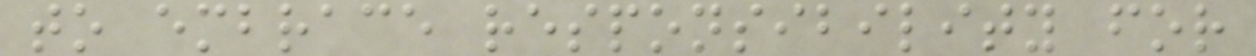to embrace responsibility for
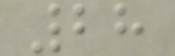28
